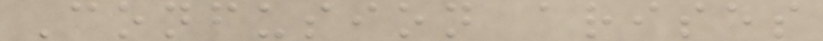Confusion arises
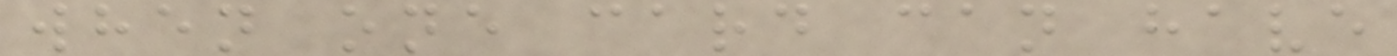when one card can have
